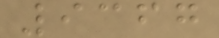9367
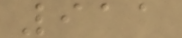911
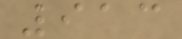913
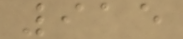915
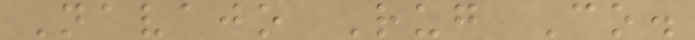Navajo Rug Co.
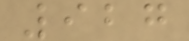927
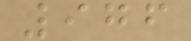976
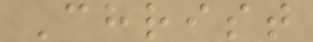Christ
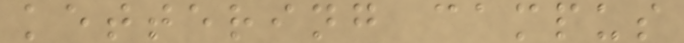kettering campus
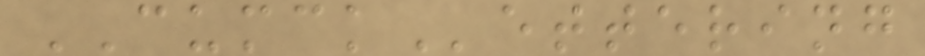CUMCKettering
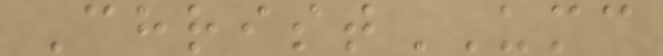ChristUMC
